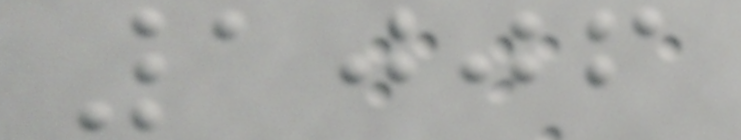1006
